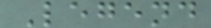Legend
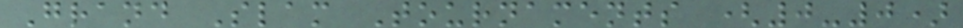Grand Slam Tournaments (0-0)
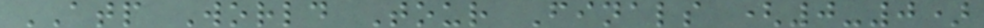ATP World Tour Finals (0-0)
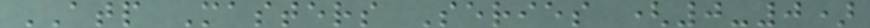ATP Masters Series (0-0)
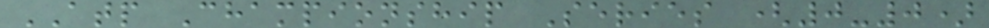ATP Championship Series (0-0)
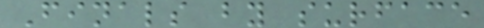Finals by surface
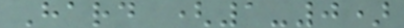Hard (1-0)
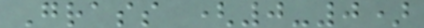Grass (0-0)
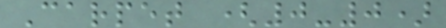Carpet (0-0)
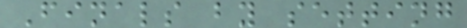Finals by setting
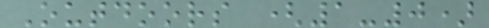Outdoors (1-0)
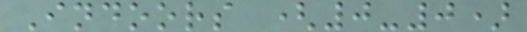Indoors (0-0)
